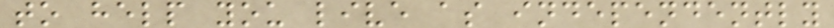to help you live as independently
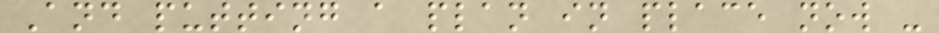And putting a plan in place now -
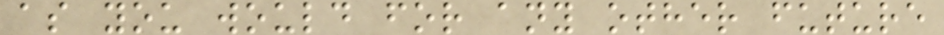as you would for any other future
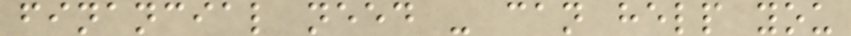financial need - can help you
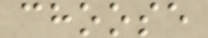choose
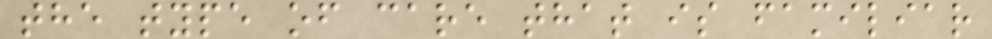the type of care that is familiar
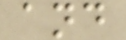and
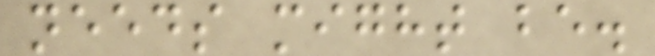needs might be.
